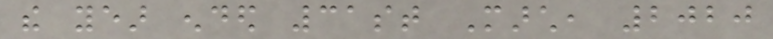the year ended 31st March, 2020
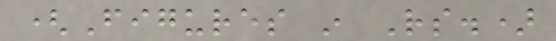(Figures in Rs.)
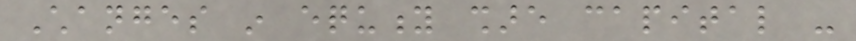Changes in equity share capital -
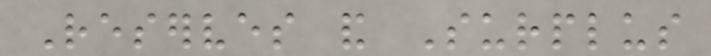Reserves and Surplus
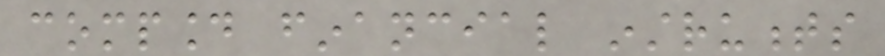compound financial instruments
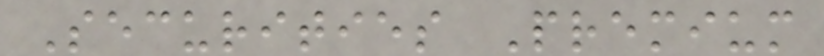Securities Premium
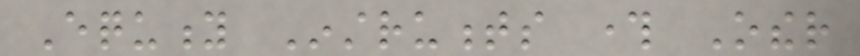Equity Instruments through Other
